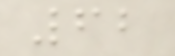62
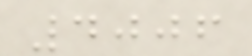4006
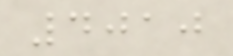4010
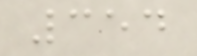354
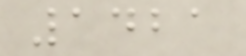1421
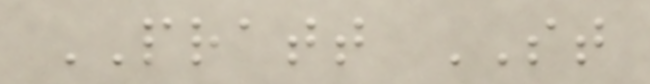PRATT ST
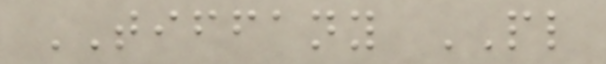TIFFANY PL
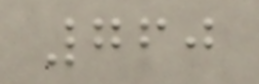760
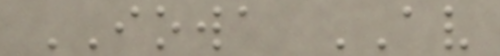IOWA AV
